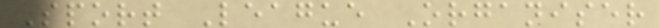Sport League Organiser
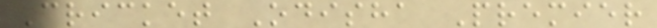Cricket Odisha Premier
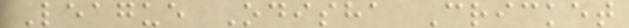League Odisha Cricket
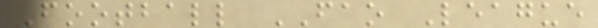Football FAO League
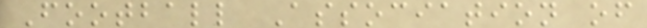Football Association of
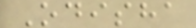Odisha
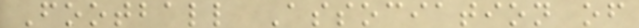Football Association of
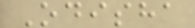Odisha
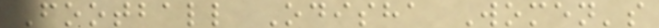Football Odisha Women's
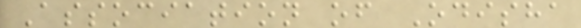Association of Odisha
